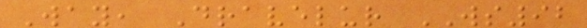Way, Dravelur WS92
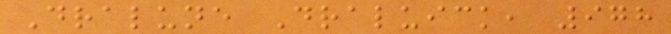Dralune Draluick, 978
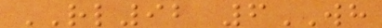RL92 6WH
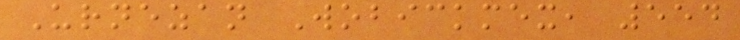Urnezan Wobickmex, 554
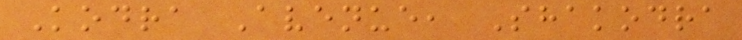Kodra Avenue, Shakodra
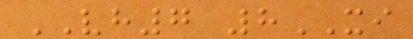VH7 8XI
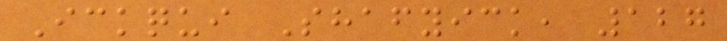Ickqui Shafyick, 127
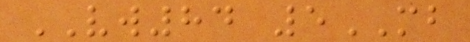VW84 5MB
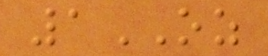1OZ
